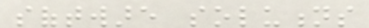software solutions
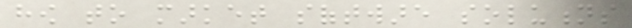how to market software solutions
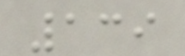139
